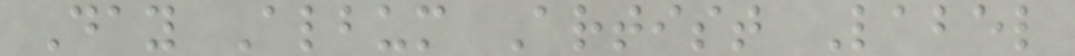Day Album Artist Label
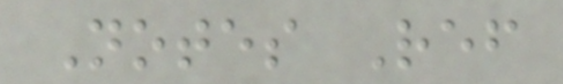Notes Ref
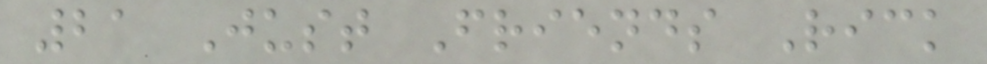21 Just Friends Rick
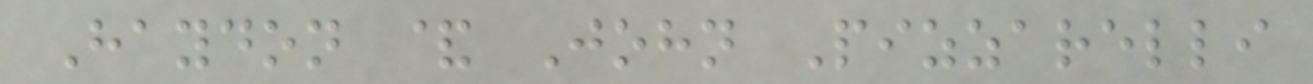Haydon & John Pizzarelli
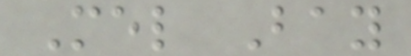Mel Bay
